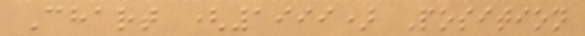Chart (1999) Position
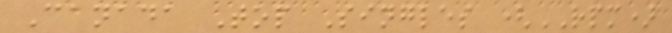Canada Top Singles (RPM)
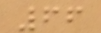66
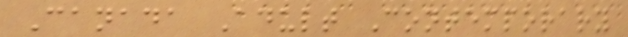Canada Adult Contemporary
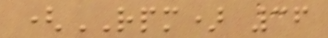(RPM) 36
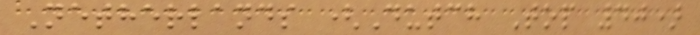Netherlands (Dutch Top 40)
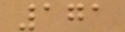171
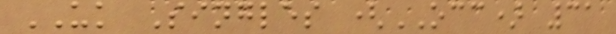UK Singles (OCC) 31
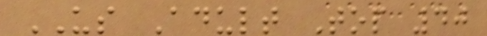US Adult Top 40
